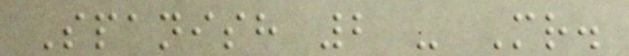Spanish 2 - Mr.
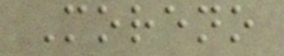Moreno
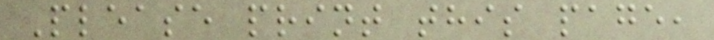Please print this page,
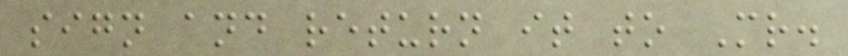sign and return it to Mr.
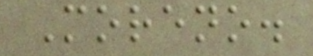Moreno.
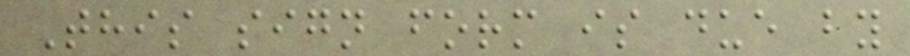This sign form is due by
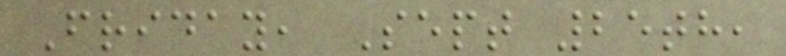Friday, Sept 25th,
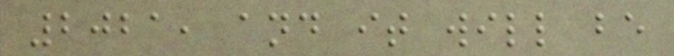2021, and it will be
